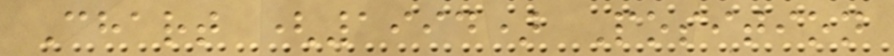Chart (1994) Position
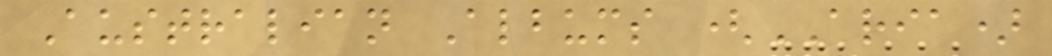Australian Albums (ARIA)
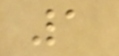1
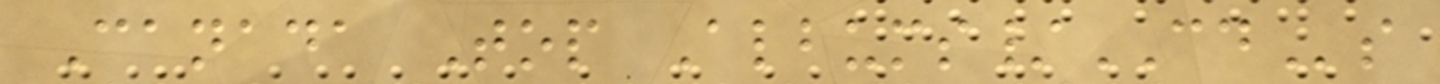Canada Top Albums/CDs
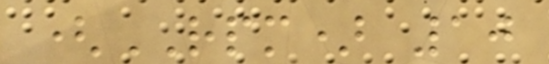(RPM) 10
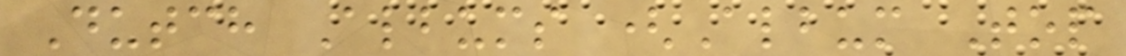Dutch Albums (Album Top
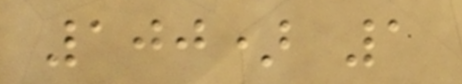100) 1
